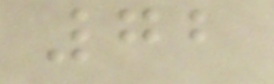72
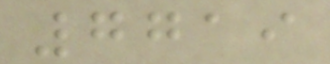7719
